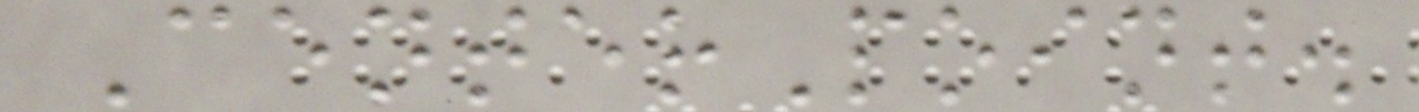CenterPoint.
